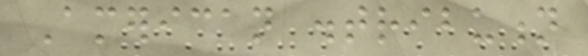American distribution
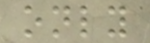only
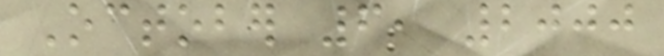October 6, 2000
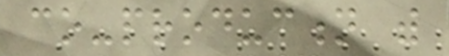co-production with
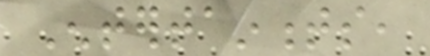Entertainments,
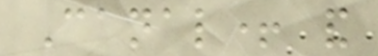Canal+ and
